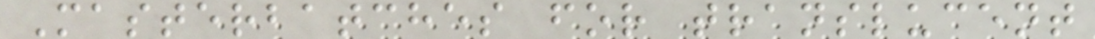Masterbatches for translucent
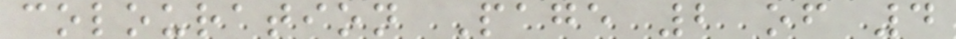colouration Page 2 of 4
